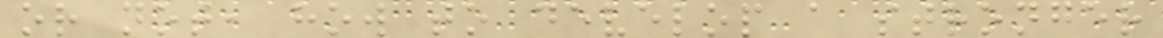or not, how to develop a stronger
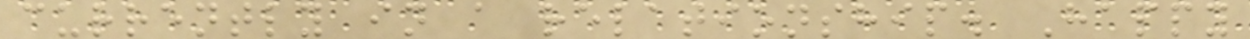currently in a relationship. Happy
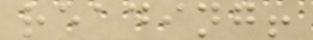reading!
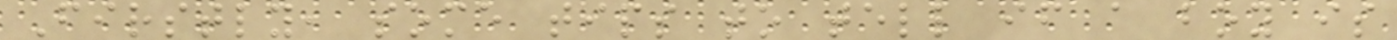Firstly, some tips to tell if a boy is
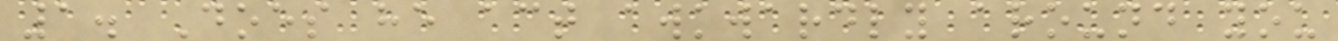1. Does he act awkwardly around you
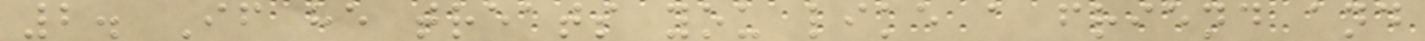2. If he treats you like a friend and
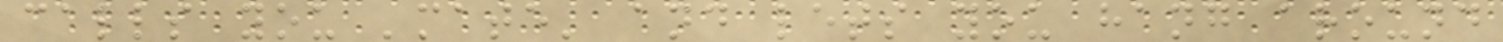calls you 'mate' and lets you hang around
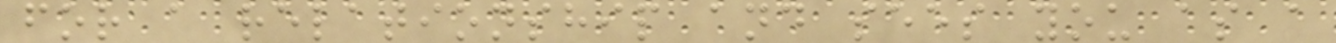for a relationship and sees you as a
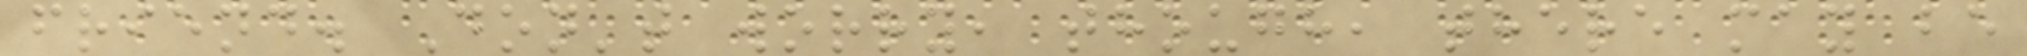friend. Don't worry, though, there may be
